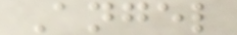Angel
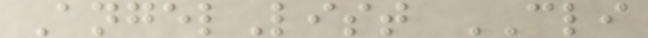AngelList CLI
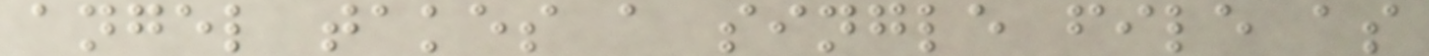angel takes a single file as
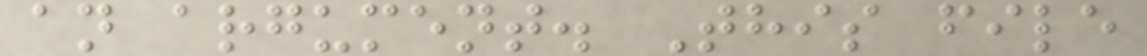an argument. This file
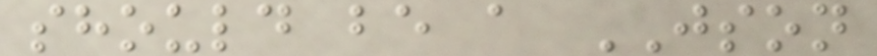should be a JSON
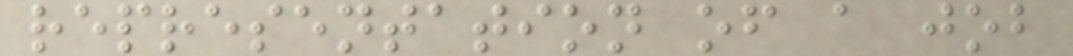representation of a job
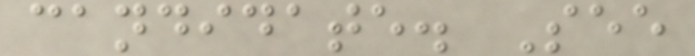candidate. See
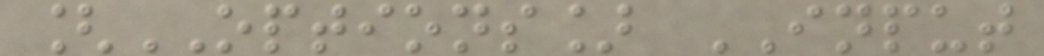[OPTIONS] INPUT
